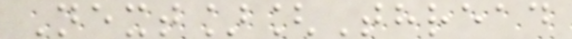Next][Thread
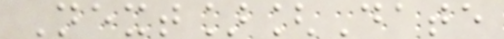Next][Date
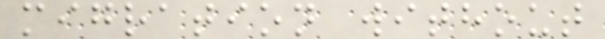migration without
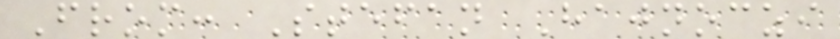From: Stefan Hajnoczi
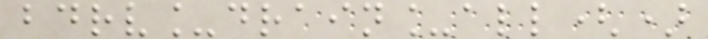bdrv_drain_all()
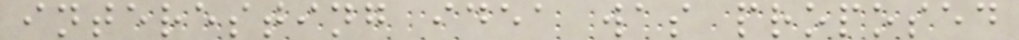interesting idea was proposed
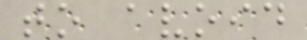to avoid
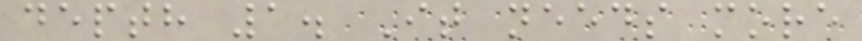depth 1. It needs more
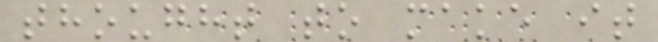thought to make it
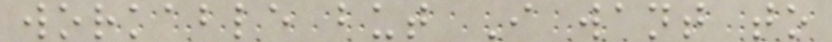workable but I want to
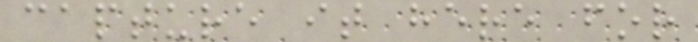capture it here for
